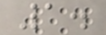1.
